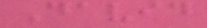David
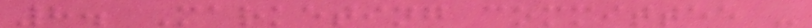8. Marketing committee -
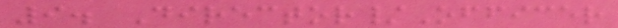9. Director/Officer
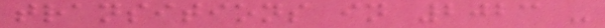transitions in 2023 -
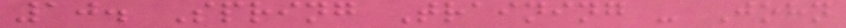10. Spring Training - John
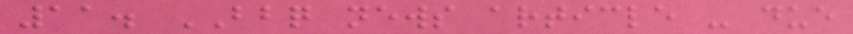11. BBQ news article - due
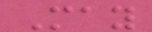May
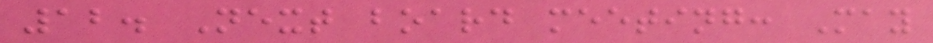12. Next board meeting: May
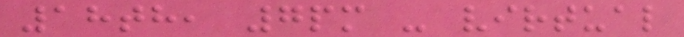18th, 7pm - virtual
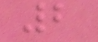2
